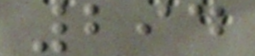294
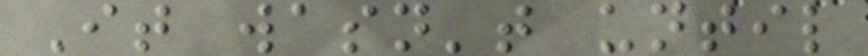It wasn't until
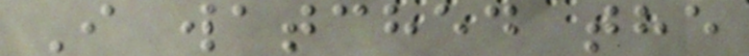I watched the
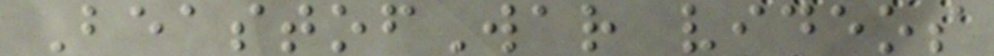BeastofWar videos
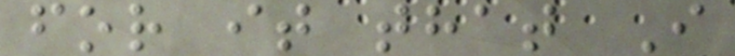for it that I
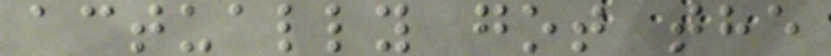actually got the
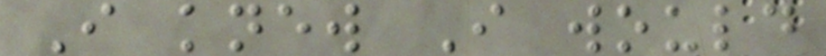I knew I would
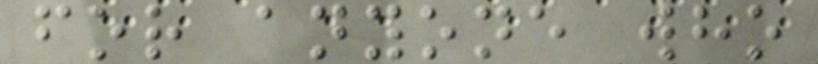for anyone who
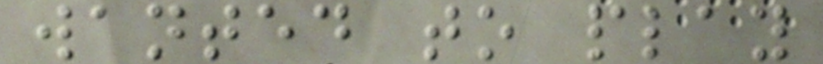wanted to play
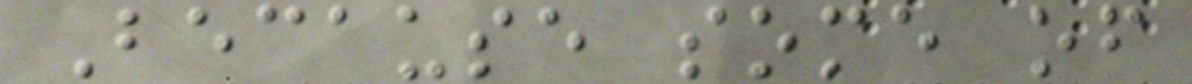Because some of
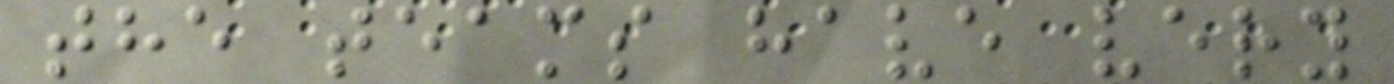the teams have very
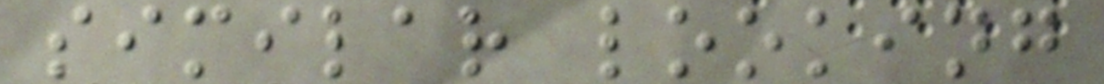similar looking
